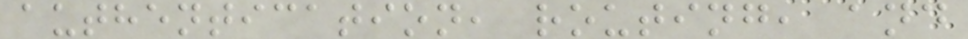authentication, routing, and
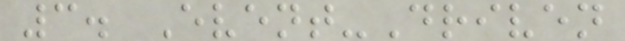3. Event-Driven
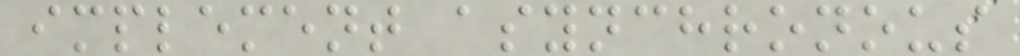implement asynchronous
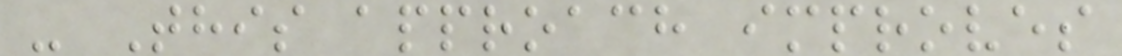- This approach improves
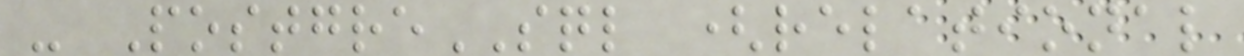- PostgreSQL (relational
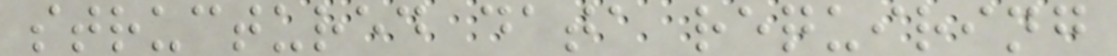structured data requiring
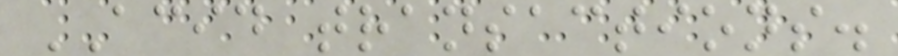ACID transactions.
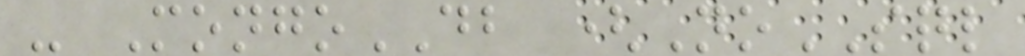- MongoDB (NoSQL
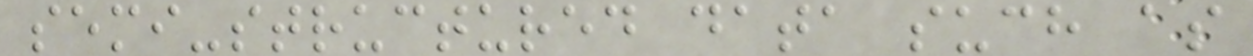semi-structured data such as
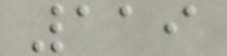119
